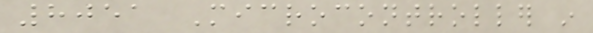8051 Microcontroller in
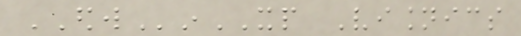EDWinXP Visionics
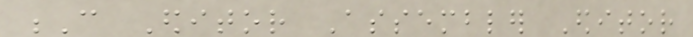C Editor Assembler Editor
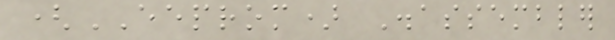(EEPROM) Disassembler
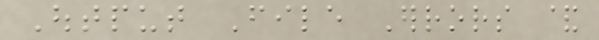Output File Errors &
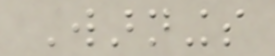Warnings
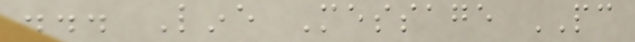... Line Message PC
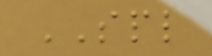SPL
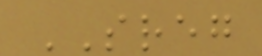SREG
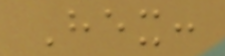Hex:
